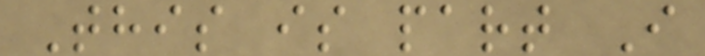This is part I
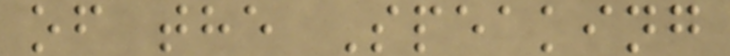of the Speaking
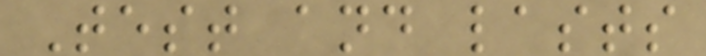Test and lasts
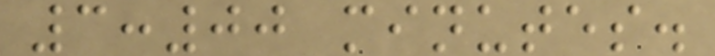3:00 minutes.
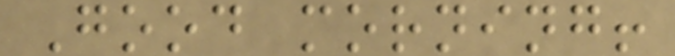Good morning!
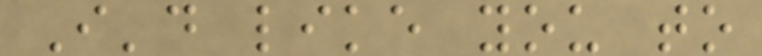I'd like you to
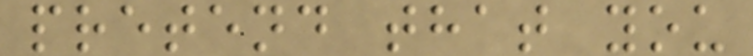pretend that you
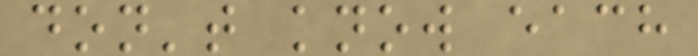don't know each
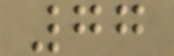77
